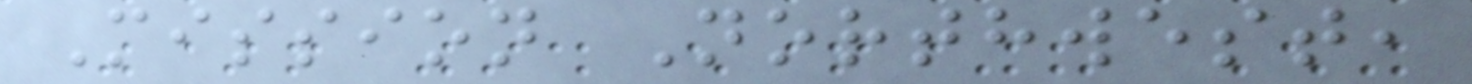Mission Northwest,
